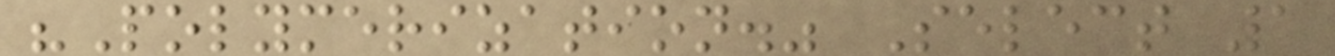"Polymerization." Select 1
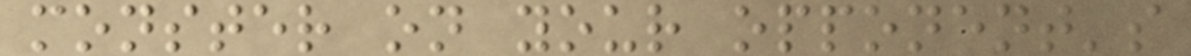monster on your opponent's
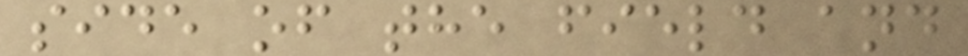side of the field and
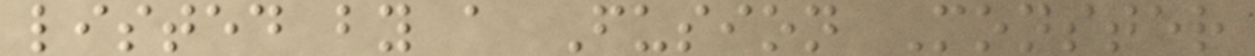listed by a Fusion Monster
